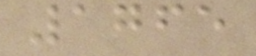1765
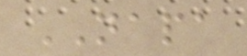NAPA
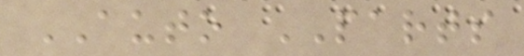AUTO PARTS
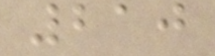210
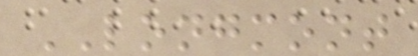LONGMONT
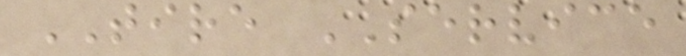TIRE SERVICE
